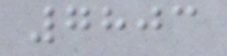7803
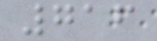716
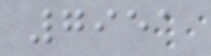7951
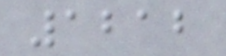1212
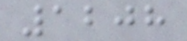1208
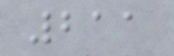211
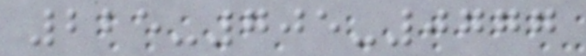225-705-0777
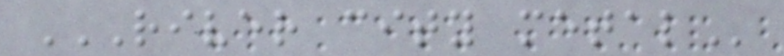RIVER CITY METAL
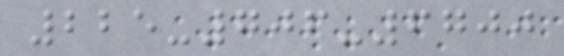225-706-6700
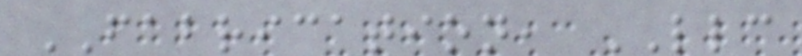FABRICATION, LLC
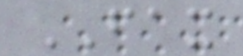FAX
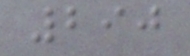290
